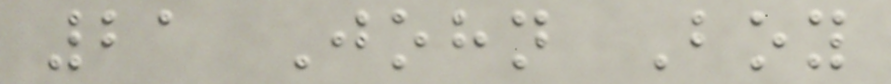21 John Boy
